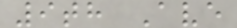9th Ave
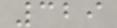329
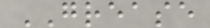GREASE
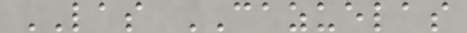LAS CAZUELAS
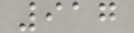917
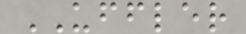UFFLER
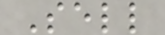Sell
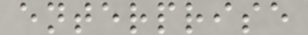enterprise
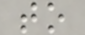to
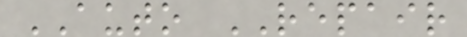AUTO REPAIR
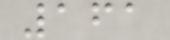161
